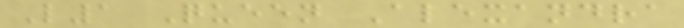L1 Queen Alexandra
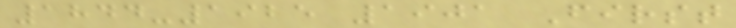1844-1925 1901 First
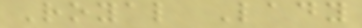Royal Lady
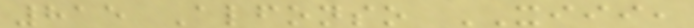815 Alfonso XIII,
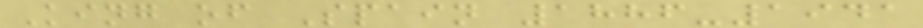King of Spain 1886-1941
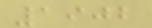1902
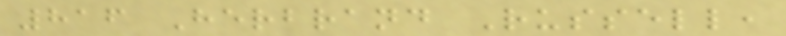816 Herbrand Russell,
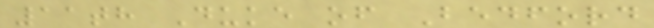11th Duke of Bedford
